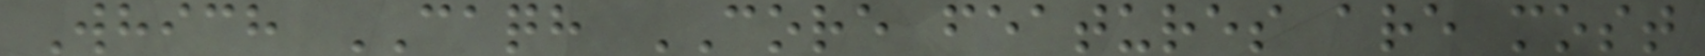Which CAQH CORE features are most
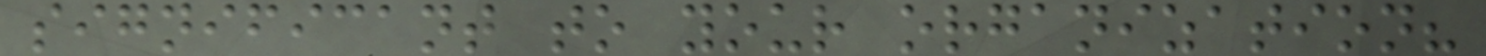significant to your organization?
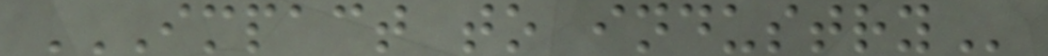IMPACT TO INDUSTRY
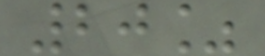20%
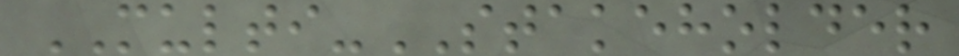MULTI-STAKEHOLDER
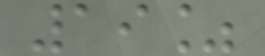19%
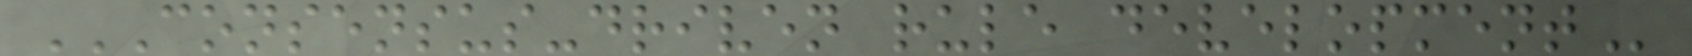CONSENSUS-DRIVEN RULE DEVELOPMENT
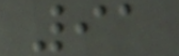91
